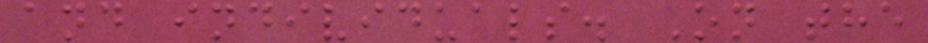and individuals. On the
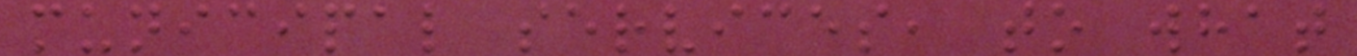municipal services, to what
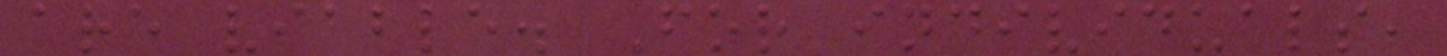are viable. For individuals,
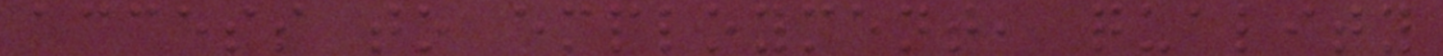access to employment, quality
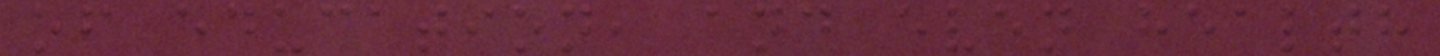of education, and even health
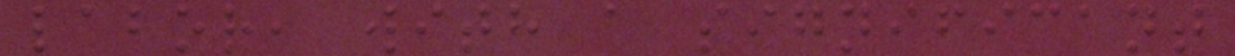labor, with a significant
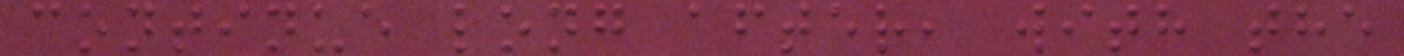continue long after, with the
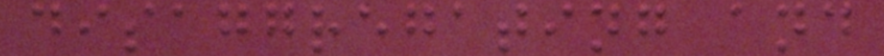disaggregating and
